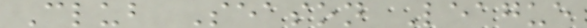Club Season League
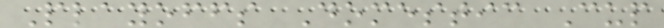Playoffs Domestic Cup
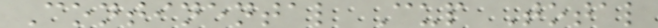Continental Cup Total
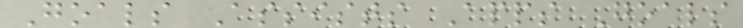Goals Assists Apps Goals
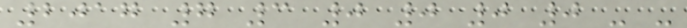2017 7 3 0 0 0 0 - -
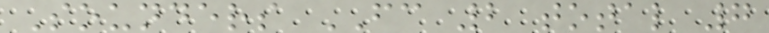Sounders FC 2 total 7
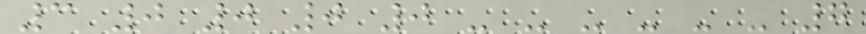3 0 0 0 0 - - - - - - 7
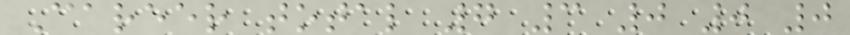Career total 7 3 0 0 0
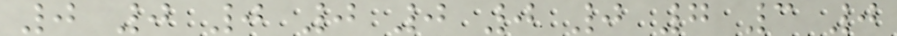0 0 0 0 0 0 0 7 3 0
